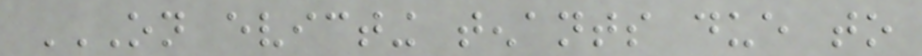ON EVICTING TENANTS DUE TO
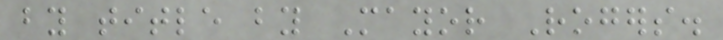by title by Mayor Rogers.
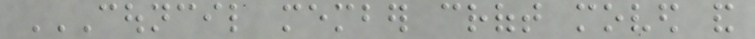COUNCIL MEMBER CROFT MOVED AND
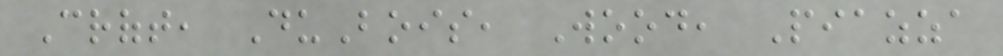Croft, DuBois, Wood, Piazza
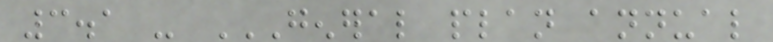3.1 - GENERAL PLAN ANNUAL
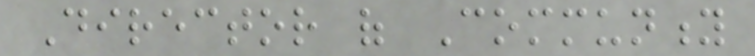Director of Community
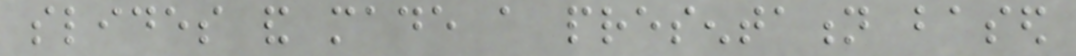slides and made a presentation based
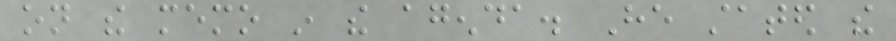on the memo in the agenda. He stated the
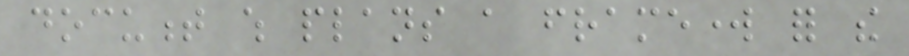document which plans a framework for the
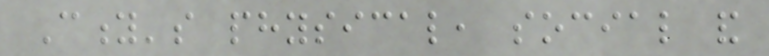City's physical, social and
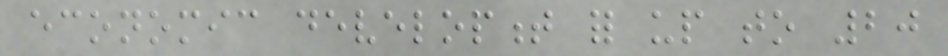economic development for up to 20
